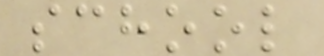school
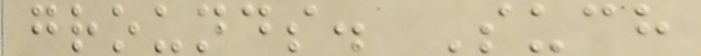grounds. Such
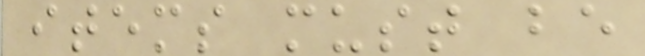items must be
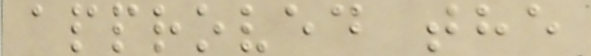approved the
